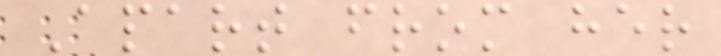Apart from her
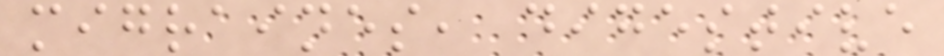migraines, digestive
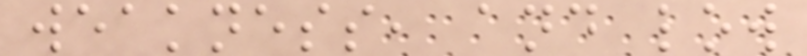weakness, and low
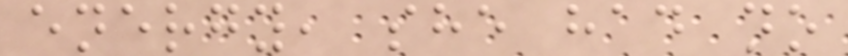energy, she had no
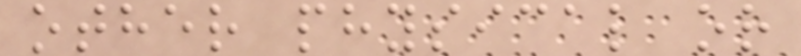other physical or
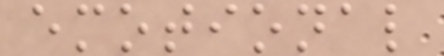emotional
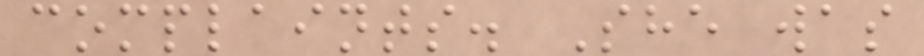complaints. She was
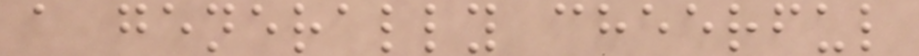a generally cheerful
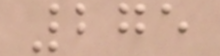275
